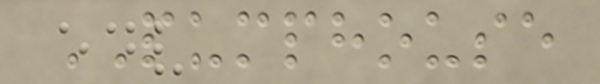PUMPHOUSE
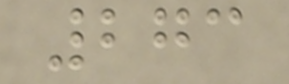273
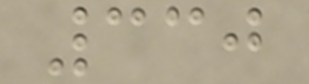330
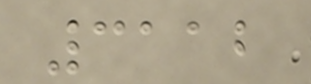3112
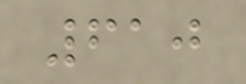610
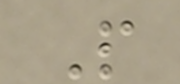P
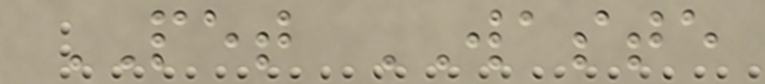PET WASTE
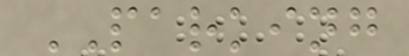PARKING
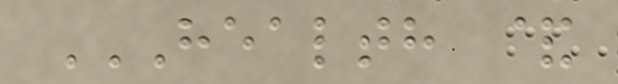HEALTH &
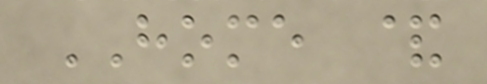HOME &
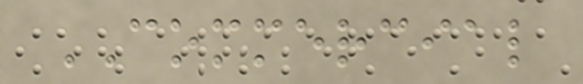COMMERCIAL
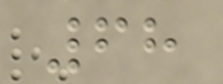68
